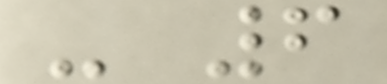- 6
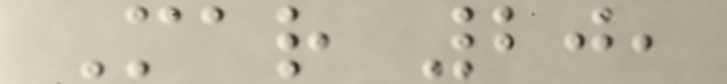Mar 20,
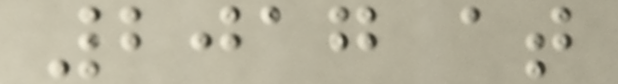2017 at
